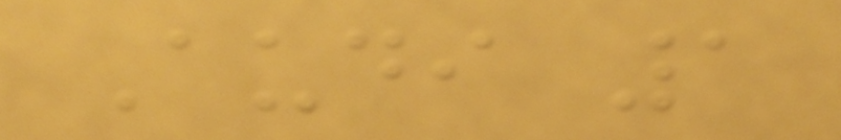Audi 1
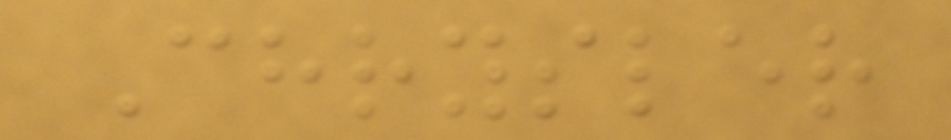Chrysler
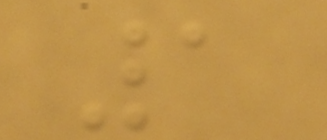1
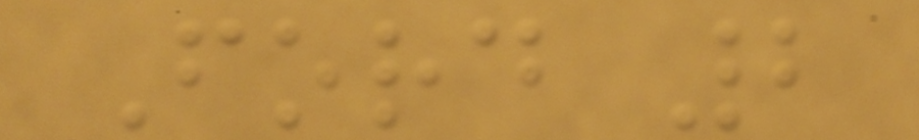Ford 2
